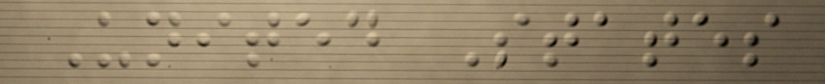United States
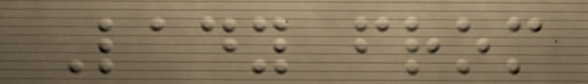Lady from
